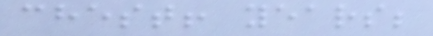chest! years;
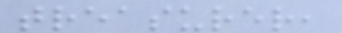treasurer,
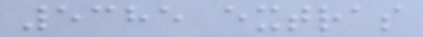5385 extras
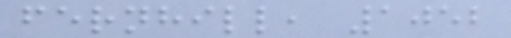fernhill, 1052
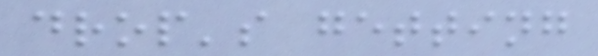drop's getting
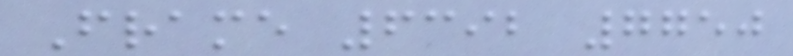Frame 6392 7750
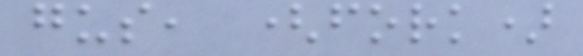gus, (fork)
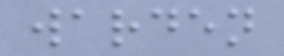warden
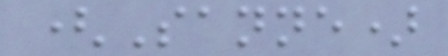(Sanne)
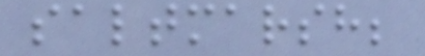saltmarsh;
